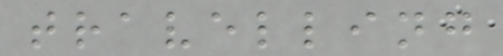travelling
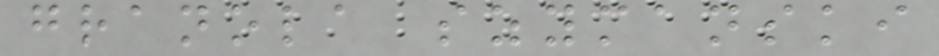granola szymanski
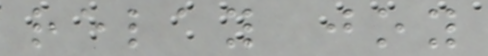relay joy
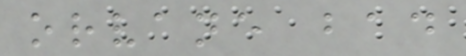orvane bad
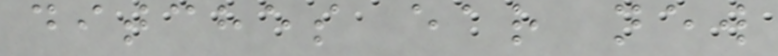ditches ear new
